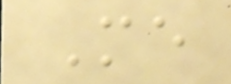Me
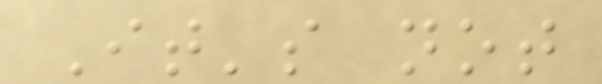It's not
